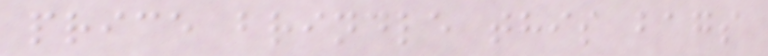price brindle this bags
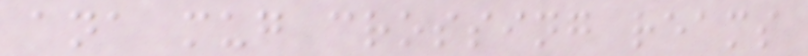ana mug crossing reams
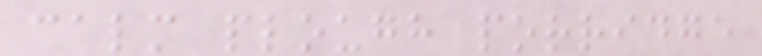calm plough porridge
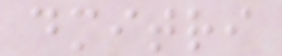dmitri
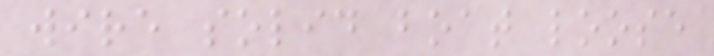wire solid boat loose
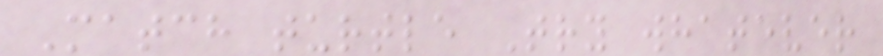Match turtle Try whatever
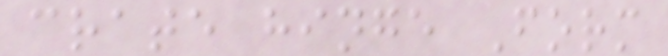crate hinge Form
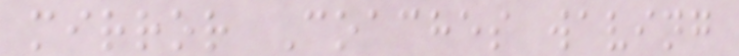mirror Coaches waving
